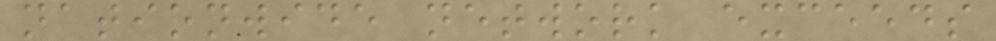nationwide network exceeds
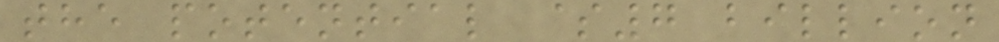the potential $7 billion
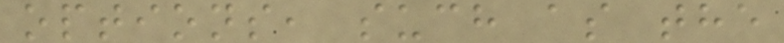options, such as the
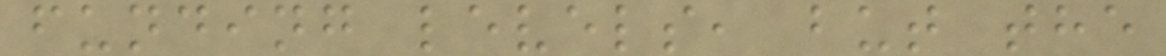funding levels, but the
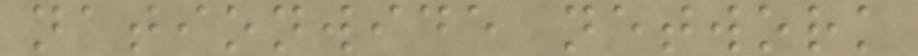nationwide network
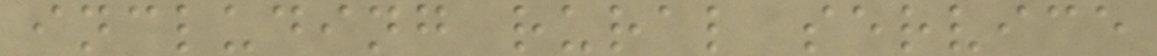including rural service
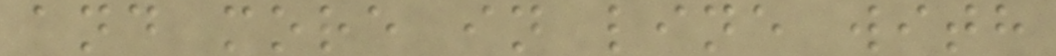and more in line with
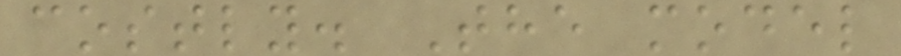costly. The model
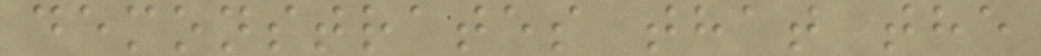demonstrates that the
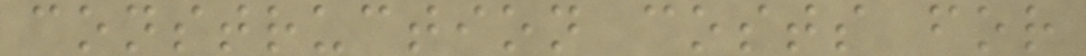construction costs for
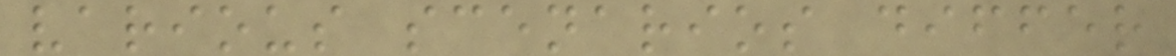various scenarios differ
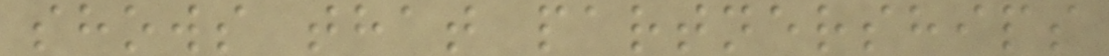shows that partnerships
